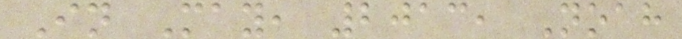In May, 2013, Noah
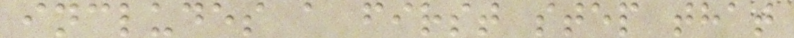includes a first step that
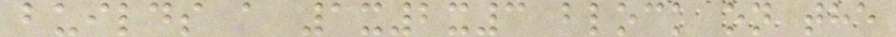builds a 1x2x3 block on the
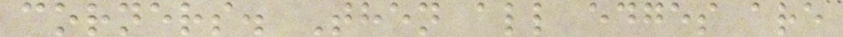corners. Then all edges are
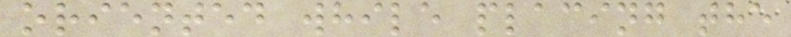oriented while placing the
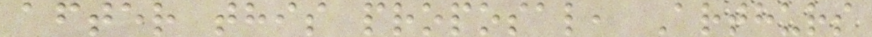after this proposal, Arthurs
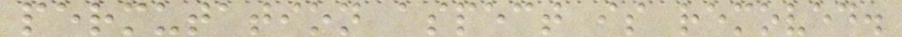permutation aspect is removed.
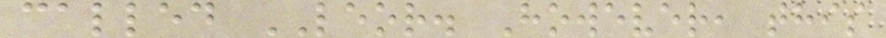called LEOR. However, this
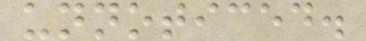unnoticed.
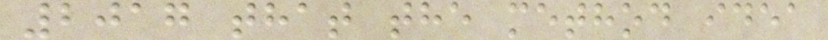2017 that the method idea
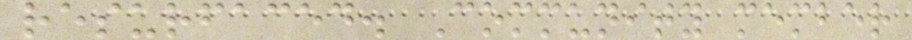resurfaced. Community member
